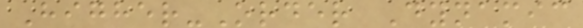Higher-Order Dynamic
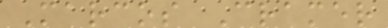Marcos Cramer
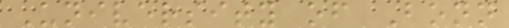University of Bonn
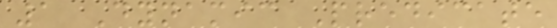1 Dynamic Predicate
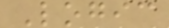Logic
